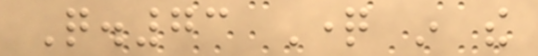Q.73 Question in the
